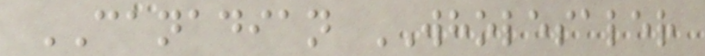CANADIAN WHOLESALER
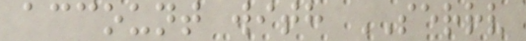account with SERRV
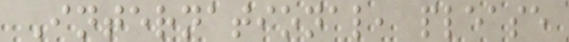International, please
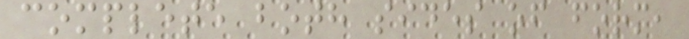complete both sides of form,
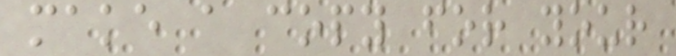make a copy for your
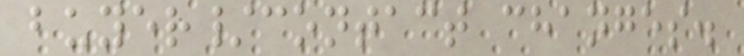buyer/contact changes.
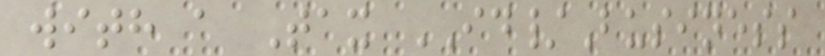with a Tax ID/Business
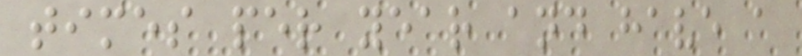times per year and have a
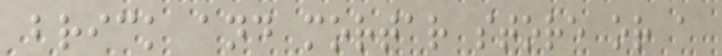brick and mortar store or a
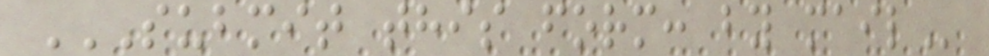SUBMIT THIS FORM: BY MAIL
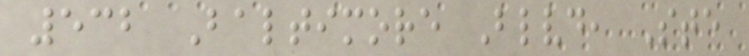532 Baltimore Blvd, Ste
